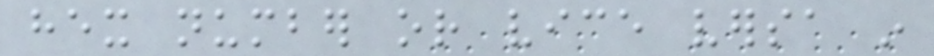hex number or vice versa in
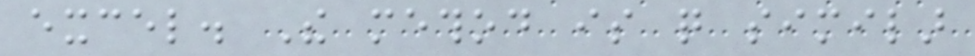excel. The method is quite similar
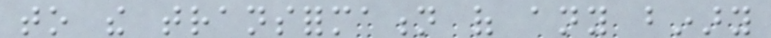to the transformation of any binary
